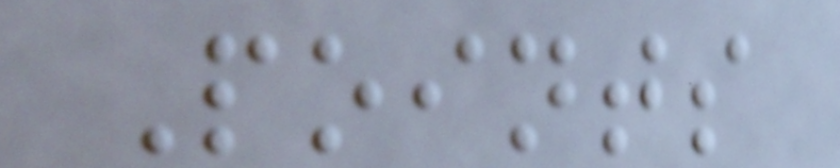Points
